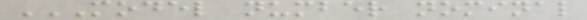MODEL NUMBER NOMINAL
